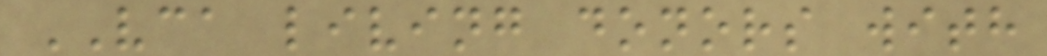VCA living donors with
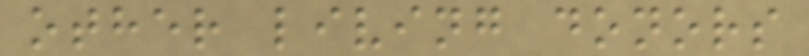other living donors
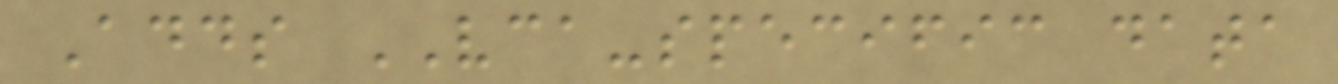Adds VCA-specific data
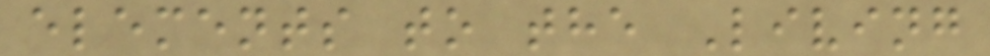elements to the Living
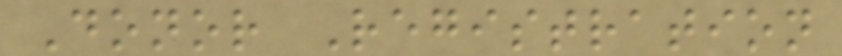Donor Registration
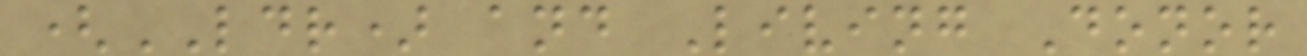(LDR) and Living Donor
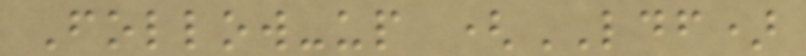Follow-up (LDF)
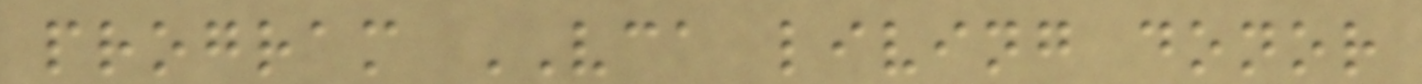program VCA living donor
